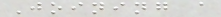Joining a
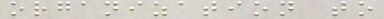organization to
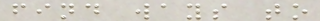find ways to
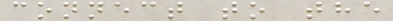connect to the
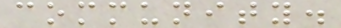community.
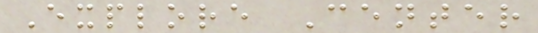Explore Center
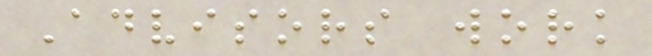Advisors work
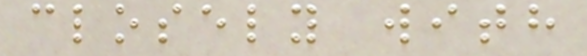closely with
